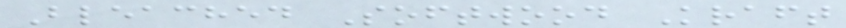Bleached Softwood Kraft
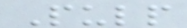Pulp
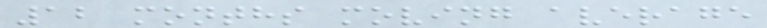12 months moving average
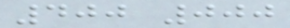400 000
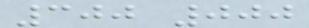300 000
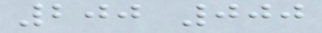200 000
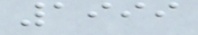1999
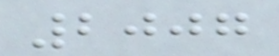2007
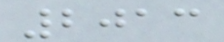2013
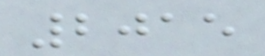2015
